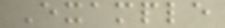Example
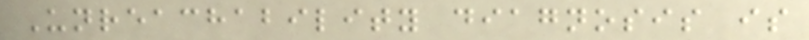Unreachability diagnosis is
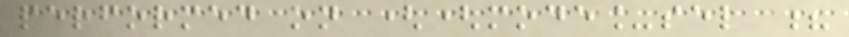performed on ((mode_sel ?
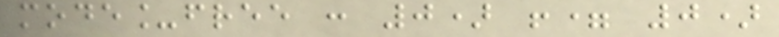mode_free : 0) != 0)
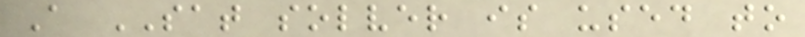A SAT solver is used to
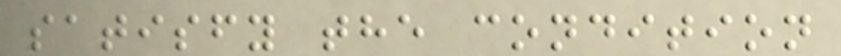satisfy the condition
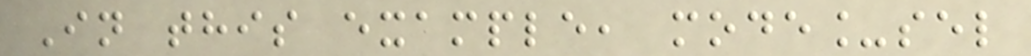In this example, mode_sel
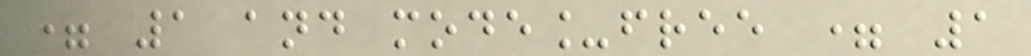= 1 and mode_free = 1
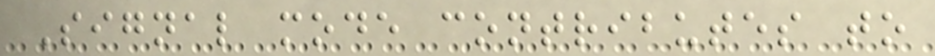Signal mode contributes to
